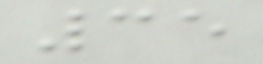35
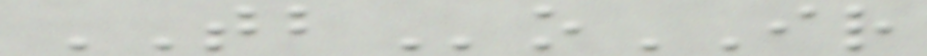TBoIR
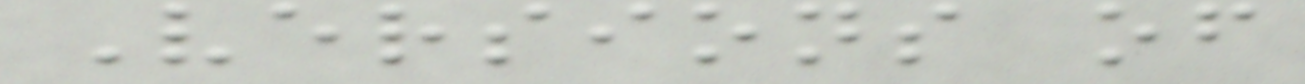Versions of
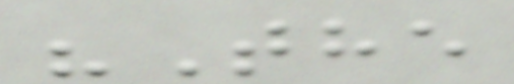"The
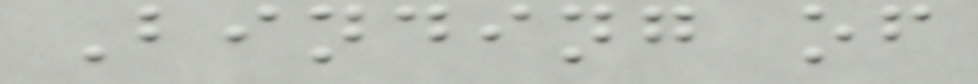Binding of
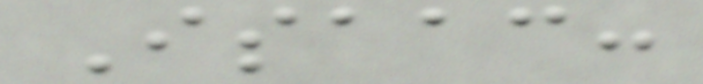Isaac:
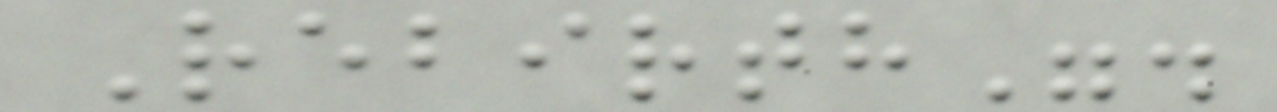Rebirth".
